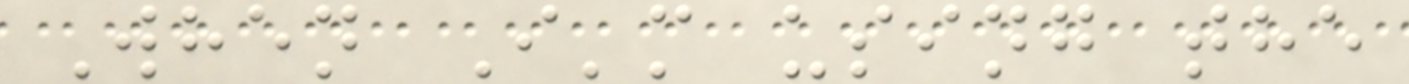When I'm using the
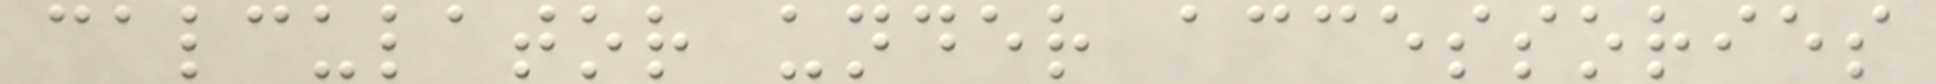calculator under accessories
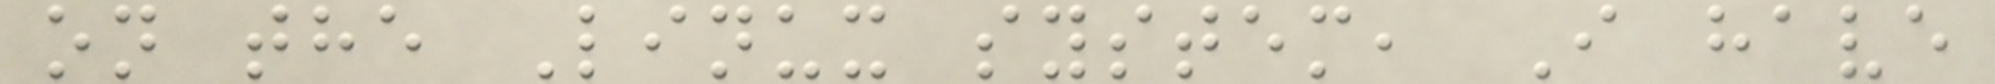on the Linux system, I have
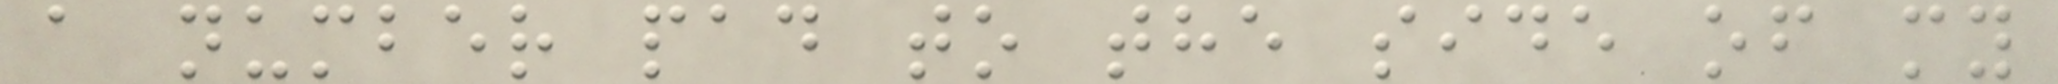a number pad to the side of my
